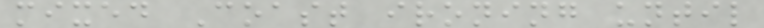mixed Coast ironing until
